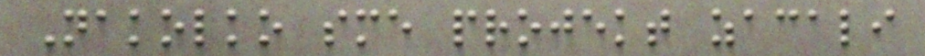Nakolko sme projekt zacali
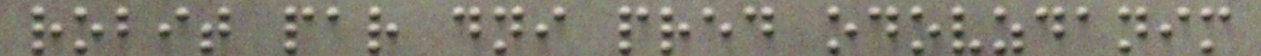robit par dni pred odovzdanim
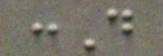:D
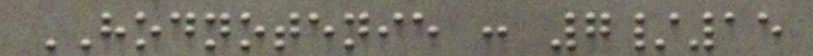HODNOTENIE : 7/15
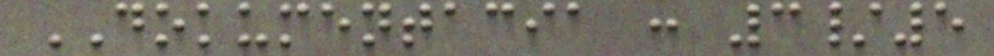DOKUMENTACIA : 3/5
